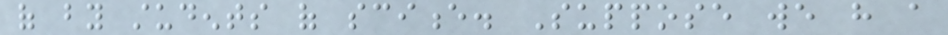of by students of science. Suppose we have a
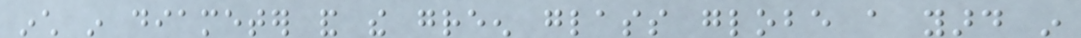inch in diameter and the green glass globe a yard in
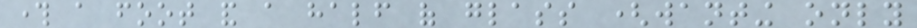through a foot and a half of glass (wanting only
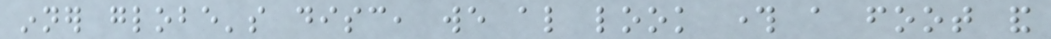inner globe's disc, we also look through a foot and
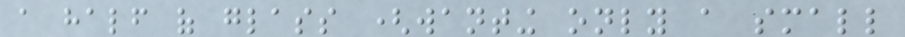a half of glass (wanting only a small
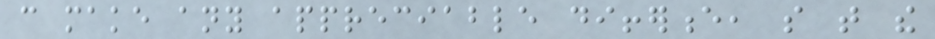can make any appreciable difference, so that the
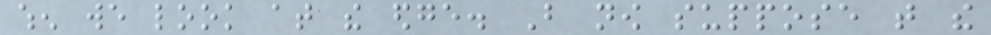when we look at the edge. But now suppose that the
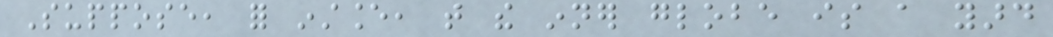Suppose, for instance, that the inner globe is a yard
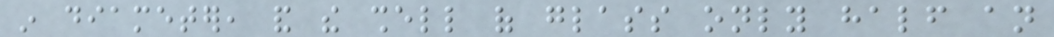in diameter, and the shell of glass only half an
